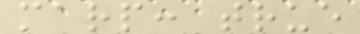marp: true
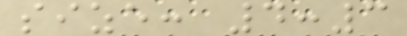size: 4:3
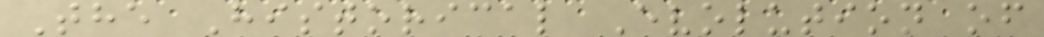The Historical Evolution of
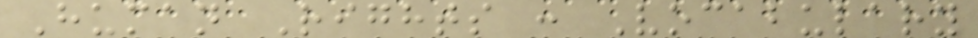Human Rights : Vocabulary
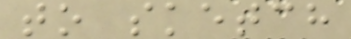to sketch
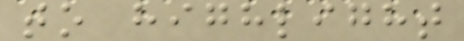to highlight
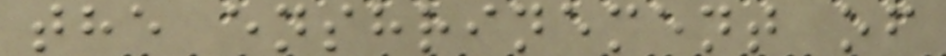the enshrinement of
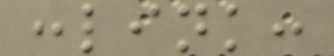:link:
